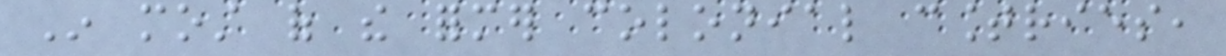In most of the former colonial countries,
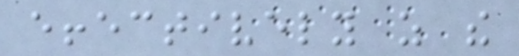effectively as the
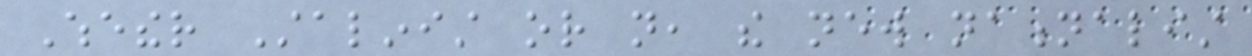Whether Stalinist or not, the new nationalist
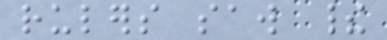rulers saw their
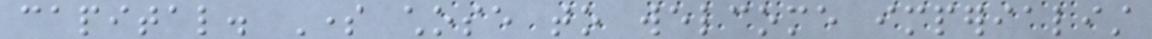capital. Some chose to welcome imperialist
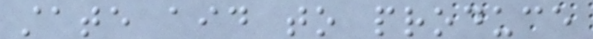state aid to produce
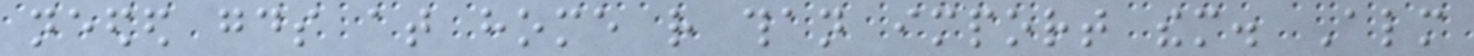needed goods at home rather than import them. Almost
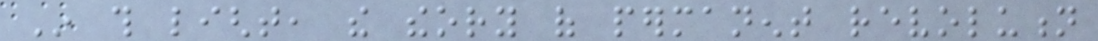In this light, the theory of permanent revolution
